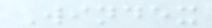Windex
